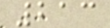213
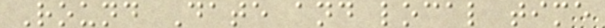Round Date and local time
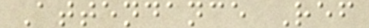Attendance Ref
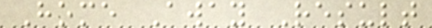Home Away Result
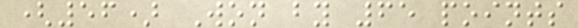(56) Won by 65 points
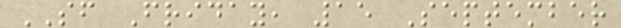SF Friday, 15 September
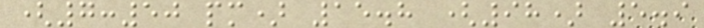(7:50 pm) 15.8 (98) 5.9
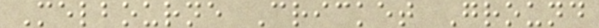Melbourne Cricket Ground
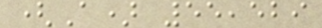(A) 55,529
